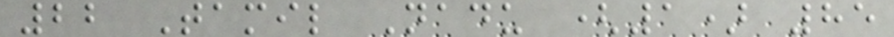22 Tamil Nadu (1) 85
